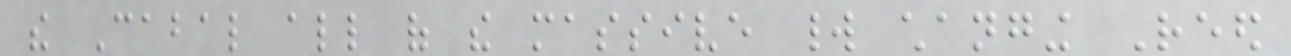the Cabal all of the massive world changing Reed
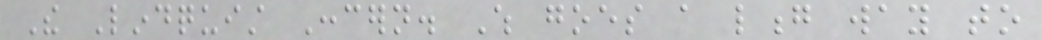The Lindquist Concern. Which goes a long way to
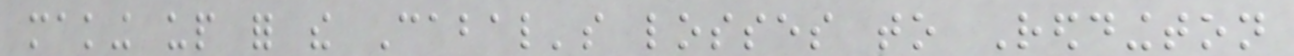making up for the Cabal's losses to Reddington
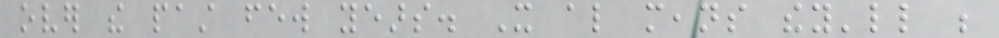over the past few years. It also means they'll be
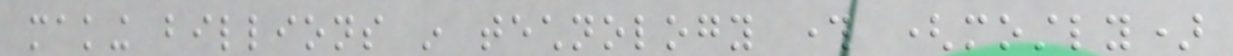making billions in technology through (mostly)
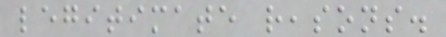legitimate reasons.
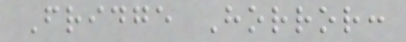Fridge Horror:
